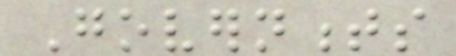Governments
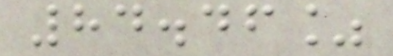84.46%
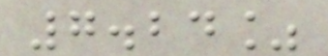7.24%
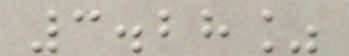3.28%
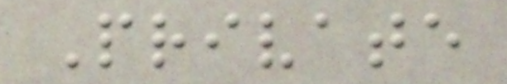Private
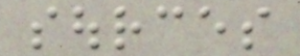sources
